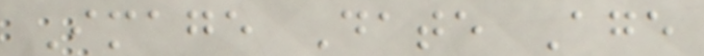Image Date Age
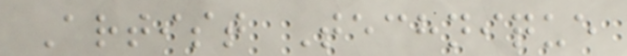Artist Technique
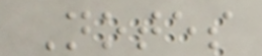Notes
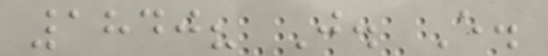1840? J. E.
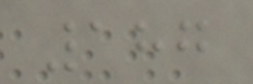187
